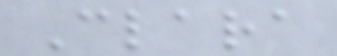Clara
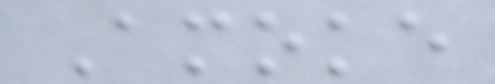Amoke
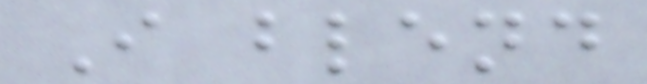I blend
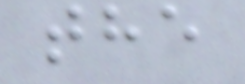the
